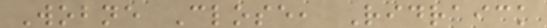Wobne Close, Ridraick
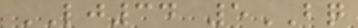LJ34 5BQ
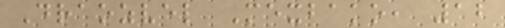Draozvel Mexbako, 12
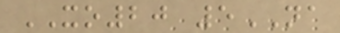XO20 5NA
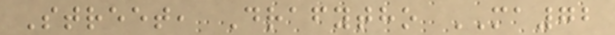Street, Drafytho MA72
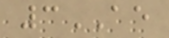3AE
